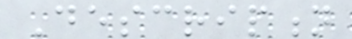Description
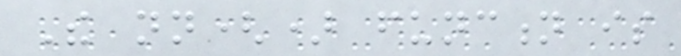The nn() function is
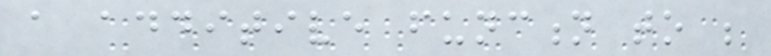a additive function to be
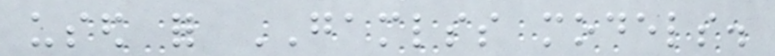used for GAMLSS models.
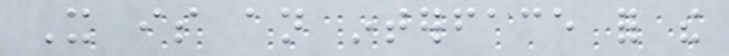It is an interface for the
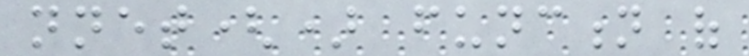nnet() function of
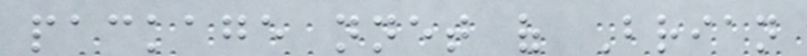package nnet of Brian
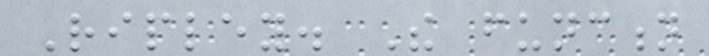Ripley. The function
